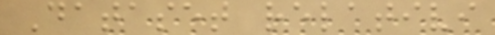Dataset relativi
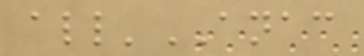all'ANAC
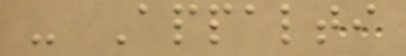- Appalti
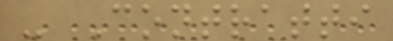- Contratti
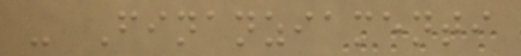- Finanziamenti
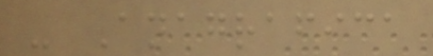- Anagrafica
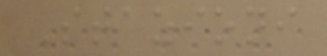Stazioni
